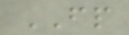FP
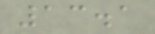13.1
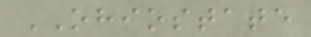OHIOSTATE
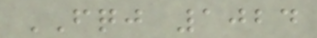FQJ 1024
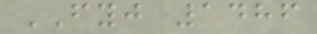FYJ 1486
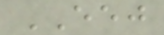EEJ
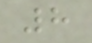8
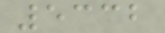5332
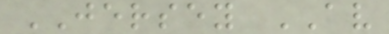JERSEY AV
